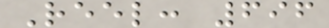Reel: 696
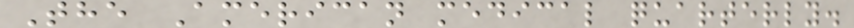The American medical quarterly.
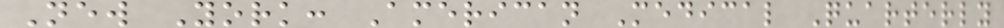New York: American Medical Quarterly
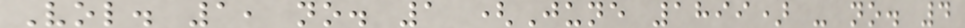Vol. 1, no. 1 (June 1899) - no. 4
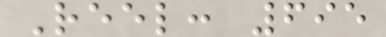Reel: 695
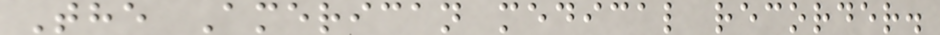The American medical recorder.
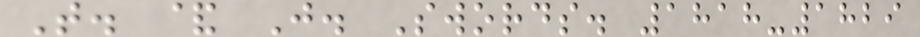T. & J. Swords. 1818-1829
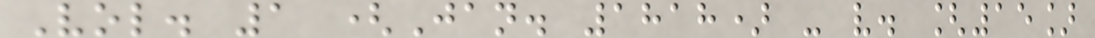Vol. 1 (Jan. 1818) - v. [15]
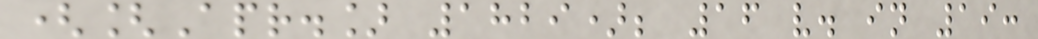([Apr.] 1829); 16 v. in 19:
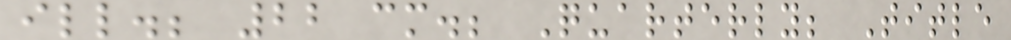ill.; 22 cm.; Quarterly; Title
